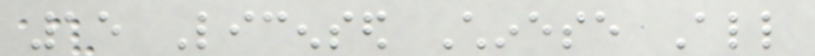15 Licensed Chinese All
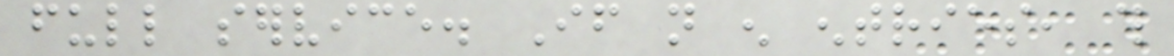full service. If not enough entries, this
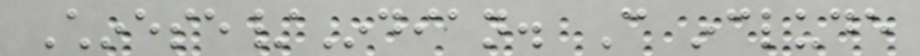Chinese/Indian. Can include
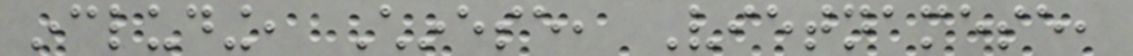including, Chinese, Vietnamese,
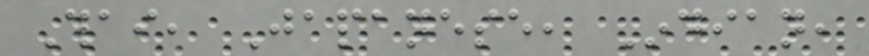Thai, Japanese, Indian,
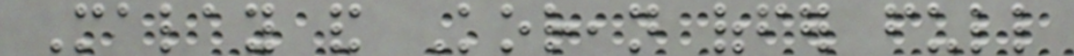Malay and Korean offer full
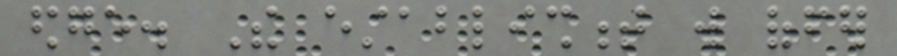edge. The establishment will offer
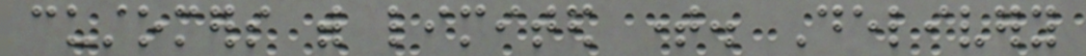customers with limited time. Delivery
